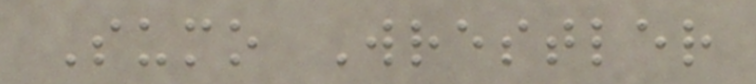Sumo Wrestler
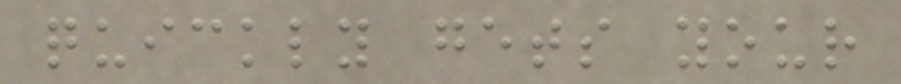quickly gets your
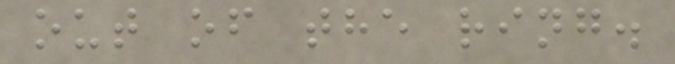out of the ring.
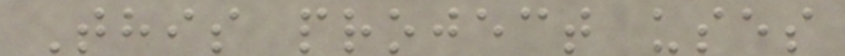This project uses
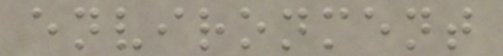environment
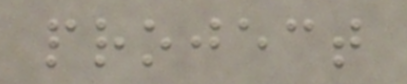project
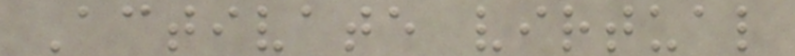Activate virtual
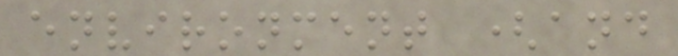environment (and
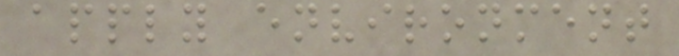apply environment
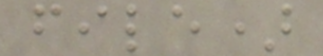file)
